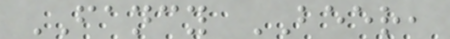FANCY BEER,
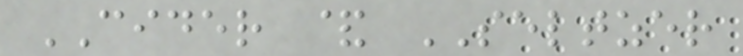CIDER & SELTZER
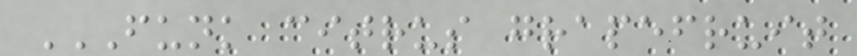FUNK CITRUS GRAPEFRUIT
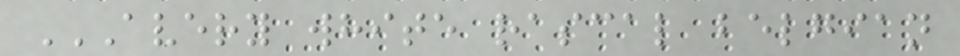AVERY WHITE RASCAL BELGIAN
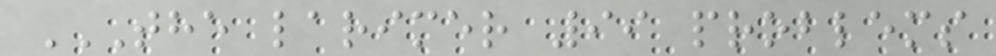THE LARIMER 99 PROBLEMS
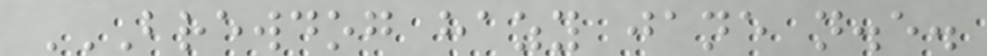BREWDOG HAZY JANE N.E.
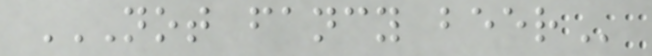NOT FANCY BEER
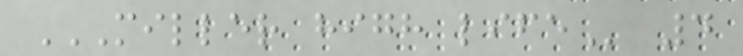MILLER HIGH LIFE 4
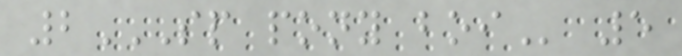2SP PONY BOI 5
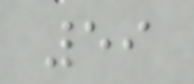59
